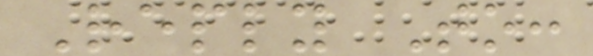Reply To:
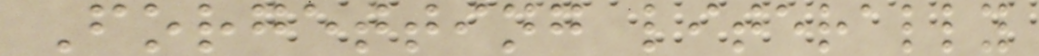Forgetting literally
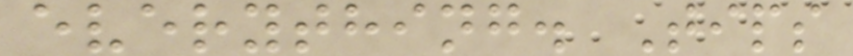everything. Tips
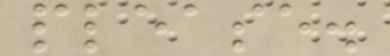please.
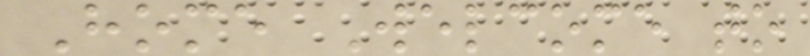Home Welcome to
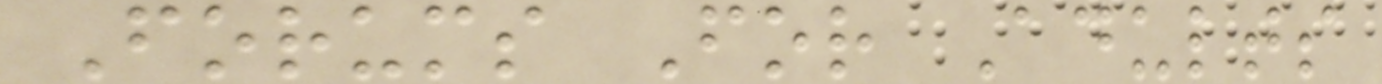Forums For Adults
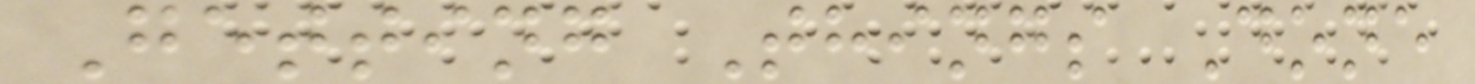Getting Things Done
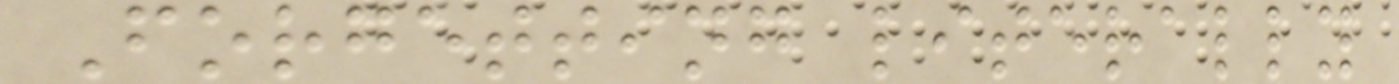Forgetting literally
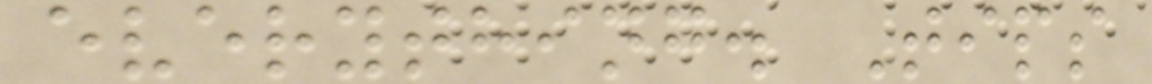everything. Tips
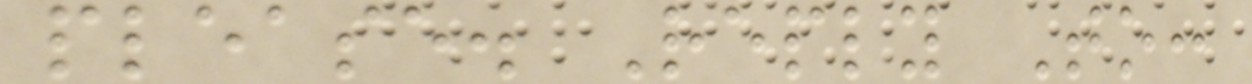please. Reply To:
